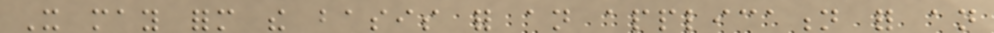It may form the basis for an application for an
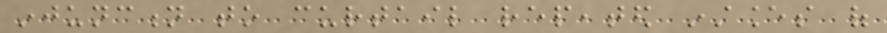injunction to curtail repeated instances of
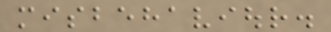misbehaviour.
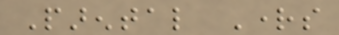Parental Rights
